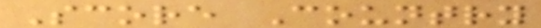Score Country
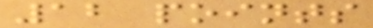12 points
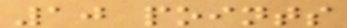10 points
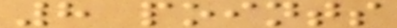8 points
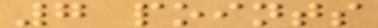7 points
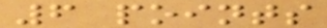6 points
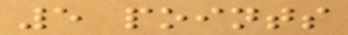5 points
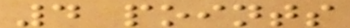4 points
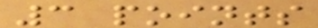3 points
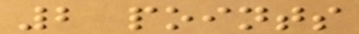2 points
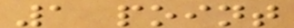1 point
